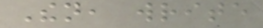Then, write
